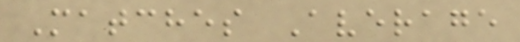Matches Average
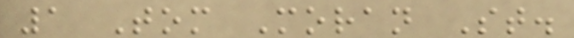1 Tom Moran St.
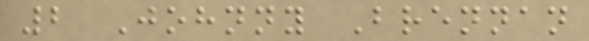2 Johnny Brennan
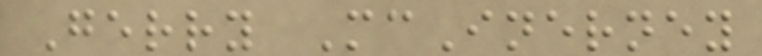Gerry McInerney
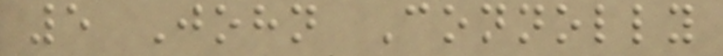5 John Connolly
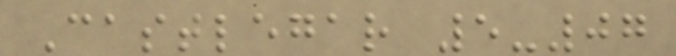Castlegar 5-07
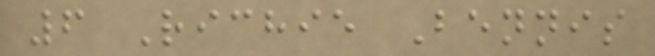6 Richie Bennis
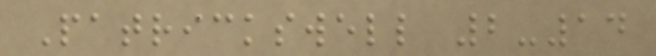Patrickswell 2-14
